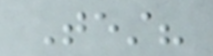Test?
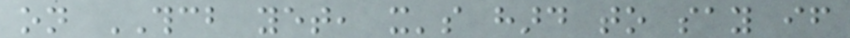on THCB yet, it's hard to say if
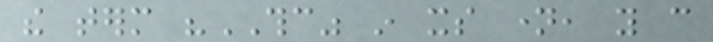the term "THC" in its name, you can
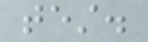test.
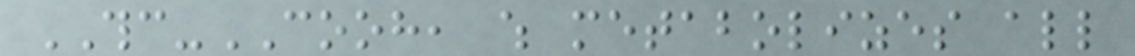THC-COOH, which metabolizes all
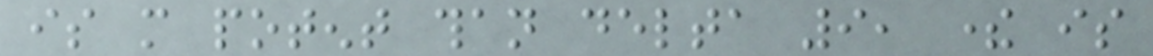is more potent than delta 9, there is
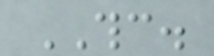THC.
